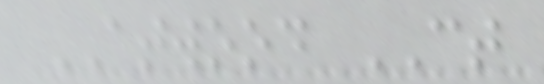ATWOOD CT
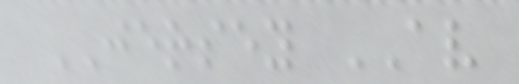JERSEY AV
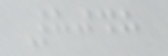8048
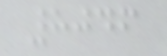8046
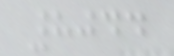8044
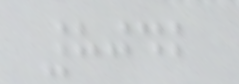8042
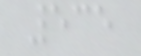535
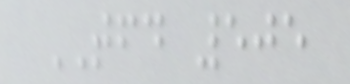TFD 505
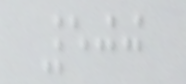500
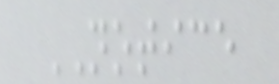NOTICE
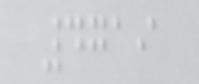4719
